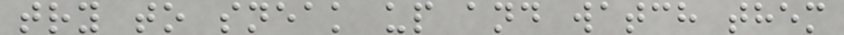try to sneak up and watch them
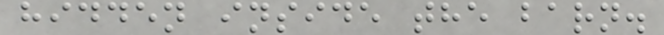hidden inside the barn.
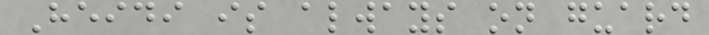Heidi is always on guard
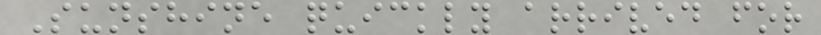Sunshine quickly arrived for
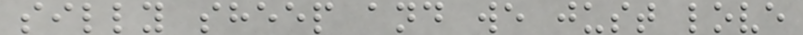silly sheep and we just love
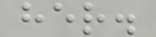her.
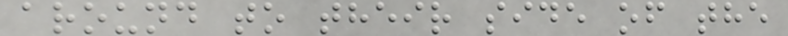around to their side of the
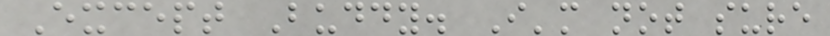Except Buddy. I'm not sure
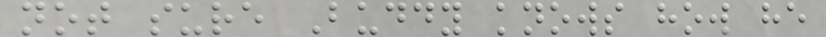not sure Buddy knows how he
